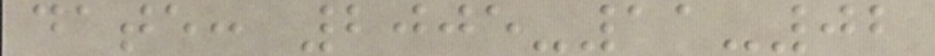date: 2005-11-02
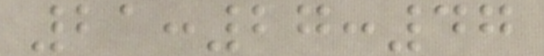21:27:47
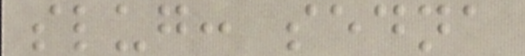slug: sedna
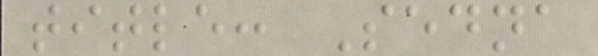title: Sedna
